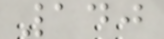140
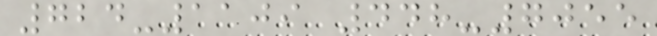724-1109 448-7055
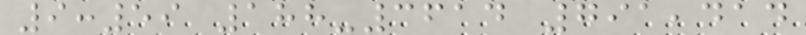9:59 188-3614 791,414
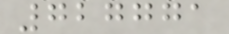727771
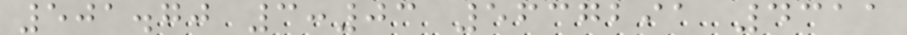501.70 3:03 5637291 4311
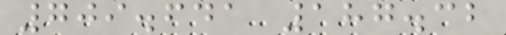709.641 187.32
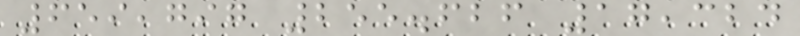659,797 255.626 17,324
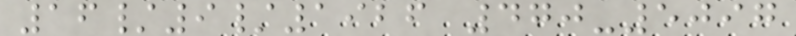16/9/1926 470-5097
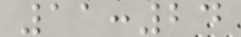11:24
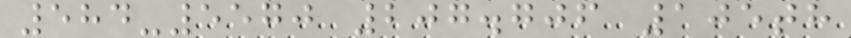584-5570 207.706 105th
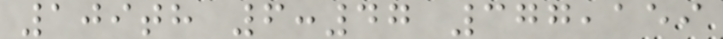109th 6:47 377,159
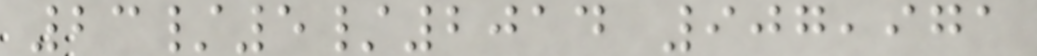23/5/2014 907,971
